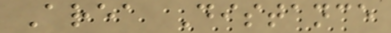Area Distance
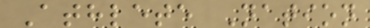Athlete Nation
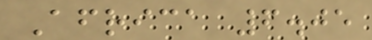Africa 6.05
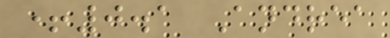+0.1 Andrea
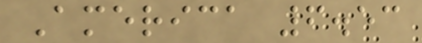America 6.53
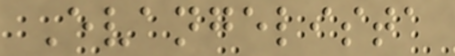Evangelista
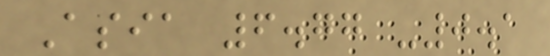Asia 6.77 -0.1
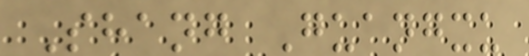Shang Guangxu
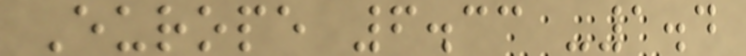Europe 6.33 -1.4
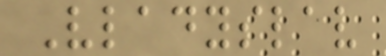Vladyslav
